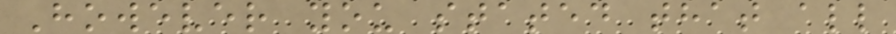However you stated that all
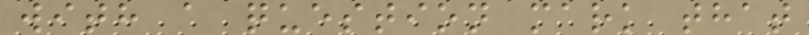with a question mark that
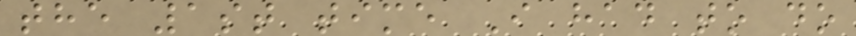the 1st time I had to do
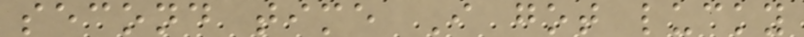second time I got lucky
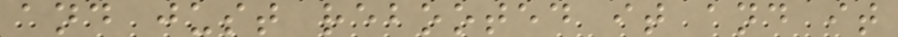and just rebooted it and it
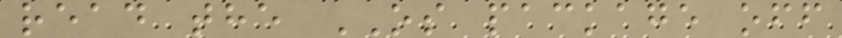read the OS package off
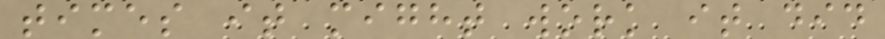times it might work it did
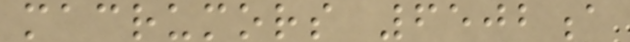macrumors 6502a
